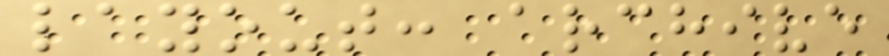layout: archive
